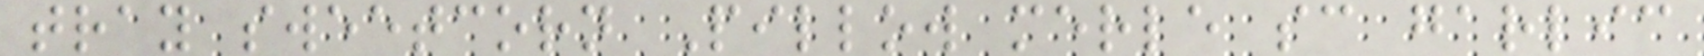tray sweetcorn Pillow merle sc garlic
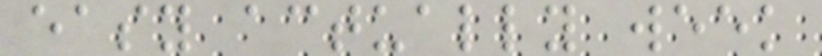easy actually week
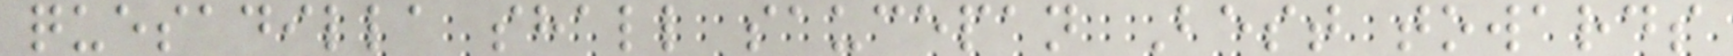quesadilla shall saucepan Best towards
